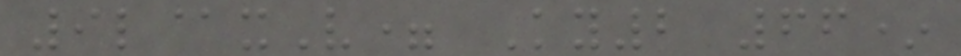9l@xV= Ky2 66*
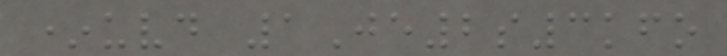*uvd 1Je2s3kfo
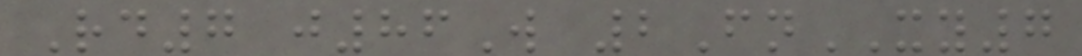Rd7 j86W 2FnXY7
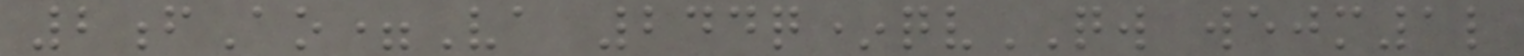2fAo=Va 244q*qvQW wejm1l
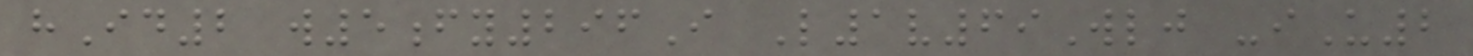hId2 w5fy296I L1v69Wlj -iU2
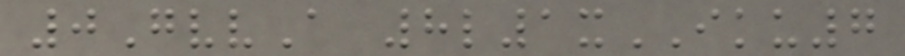0GvvA 8l1xIKU7
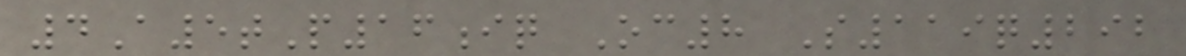4A5tP16iq Oc8 S119q292
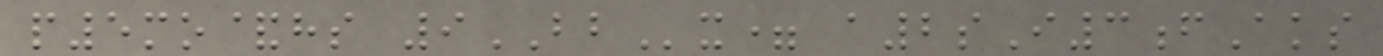p5mo&hs 9BBx= a2sI3fAks
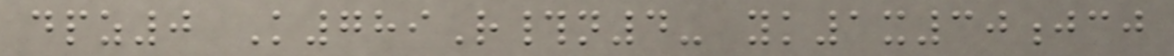dpz0 K789R#n4- yk1x30jcj
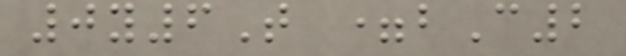0y6T =bC2
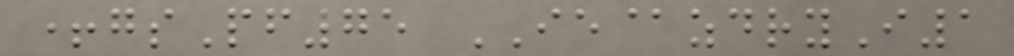+gsPf75 IE@zdryI1
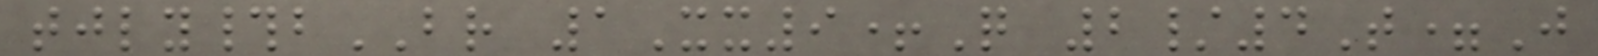tjly#bBR 1Xx9+Q 2/4T=J
